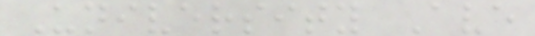University Ave
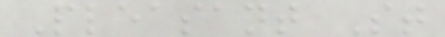Pleasant St
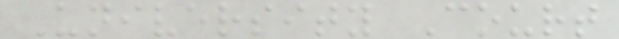University Court
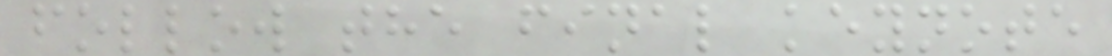follow the final keynote
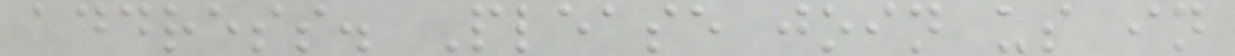address. Please join us in
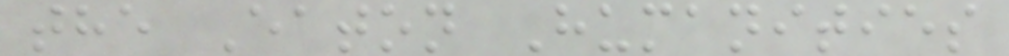the Eaton Humanities
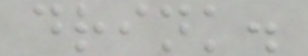drink.
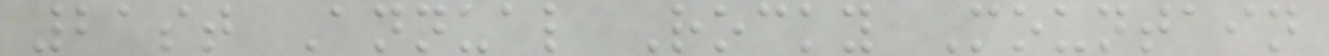21st Annual Rocky Mountain
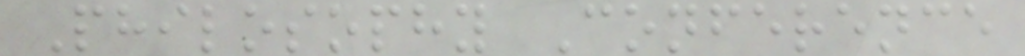Philosophy Conference
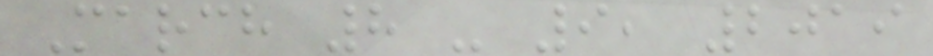March 8 - 9, 2019
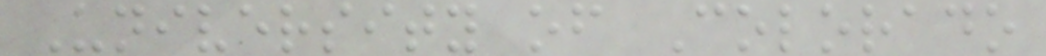University of Colorado
